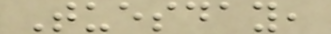Tuesday,
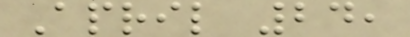April 24,
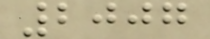2007
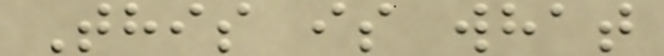This is what
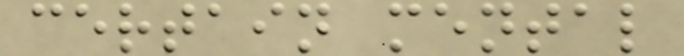certain mental
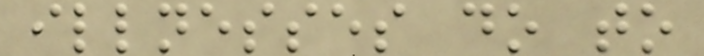illnesses do to
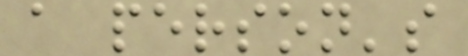a person's
